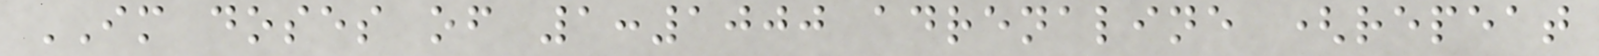IM doses of 1:1000 adrenaline (repeat
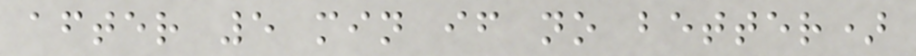after 5 min if no better)
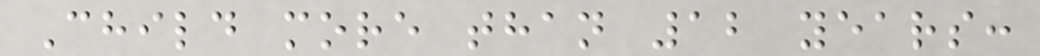Child more than 12 years:
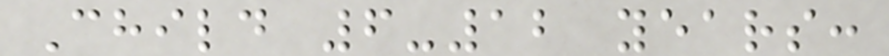Child 6-12 years:
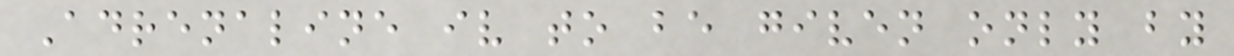Adrenaline iv to be given only by
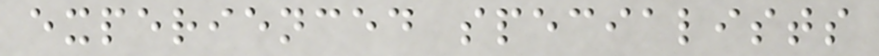experienced specialists
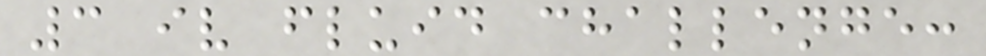3 iv fluid challenge:
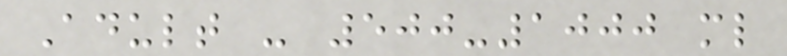Adult - 500-1000 ml
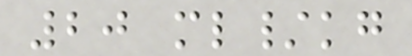20 ml/kg
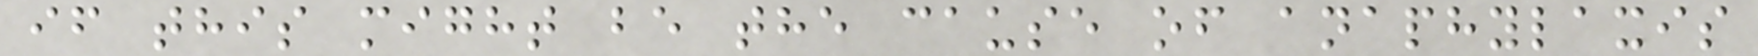if this might be the cause of anaphylaxis
